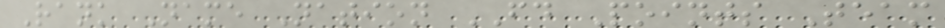Rank Name Nation FD Points Team
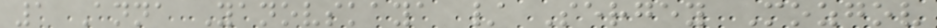1 Anna Yanovskaya / Sergey Mozgov
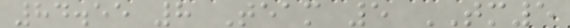84.55 8 Team 5 TM5
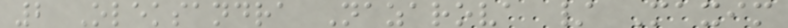2 Oleksandra Nazarova / Maxim
